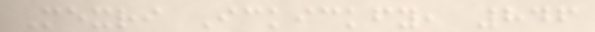Mexri Ickickfy, 846
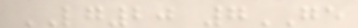LG20 7GE
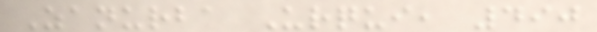Zanurba Urqui, 490
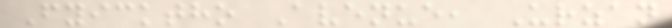Fyicktho Avenue, Urzan
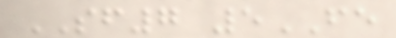SF7 5FE
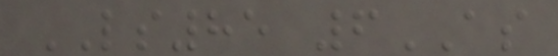LS85 6AS
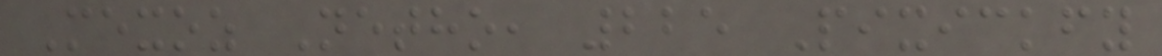Mexoz Netho, 225 Pixickfy
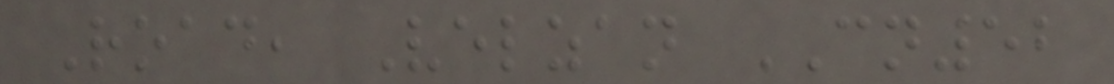Road, Velzan CN52
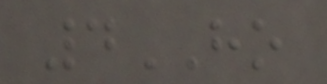4HO
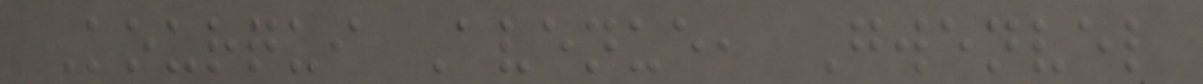Kourqui Avenue, Gwenvel
